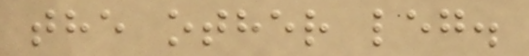the other leg.
